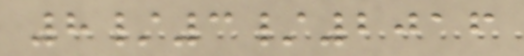8/3/2016
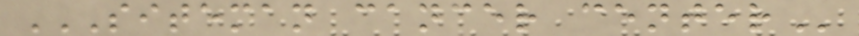SITEMAN CANCER CENTER
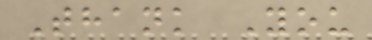Thank You
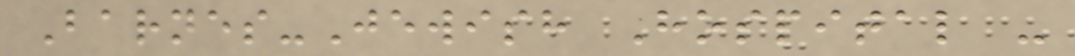Barnes-Jewish Hospital -
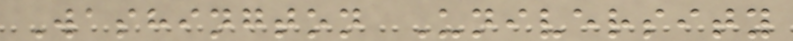Washington University
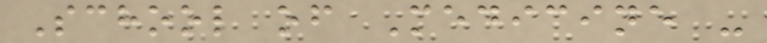School of Medicine -
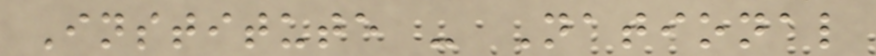Institute - National
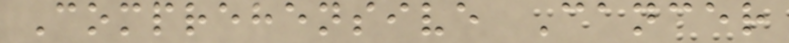Comprehensive Cancer
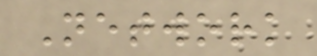Network
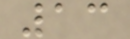13
